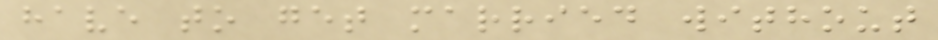have to get married without
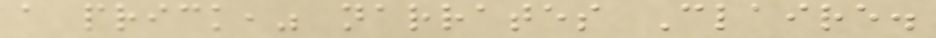a prick," narrates Claire.
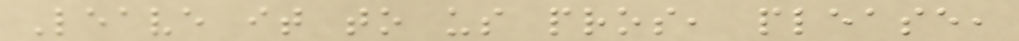Leave it to us pros, please,
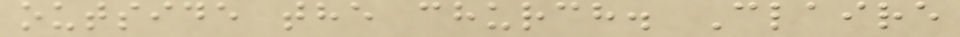outside the church. Claire
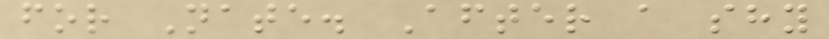for Nate. After a shy
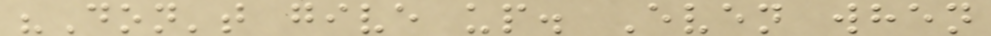"Don't give up. Even when
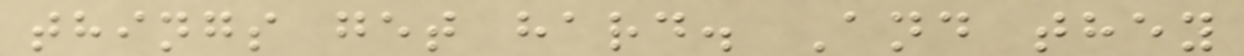things get hard. And they
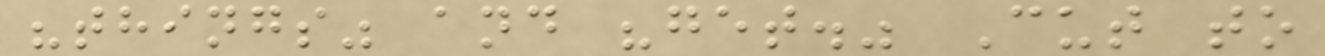"things" and "get." Cut to
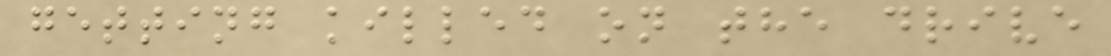getting killed on the drive
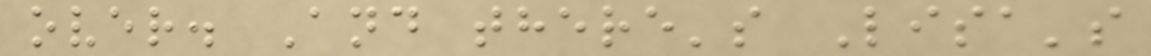over. And there's Lisa's
